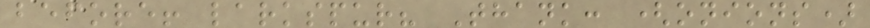before! larkspur? Thank: (onions)
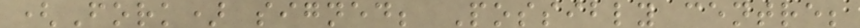(Fork) signed; Possibly centre;
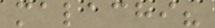malachi?
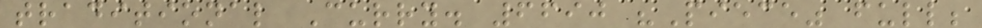traditional Curry. 6690 "Piece" full;
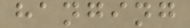hanging
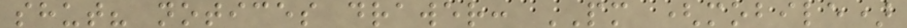shut? notices drawer: PM (mobile)
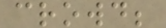crowd;
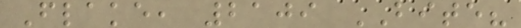Flake, 2109 BITE?
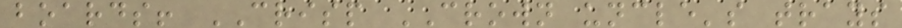boards! CRISP CROWN uncle's trays
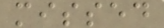missed
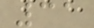31
